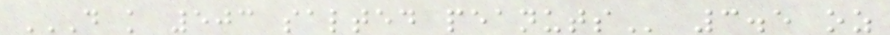D K 503 SALTED PEANUTS 3.5 oz
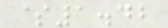$1.42
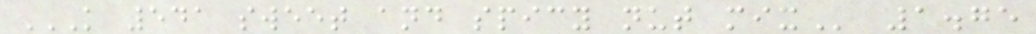K 541 SWEET AND SPICY NUT MIX 1.75
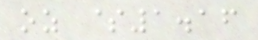oz $1.16
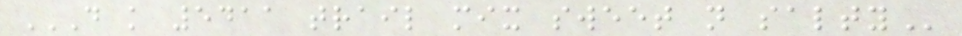D K 5411 TRAIL MIX SWEET N SALTY
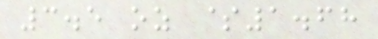3.5 oz $1.68
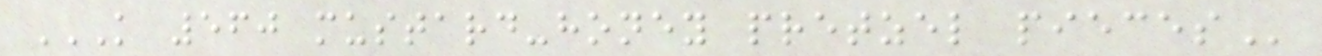K 560 MUSTARD-HONEY PRETZEL PIECES
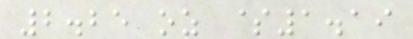2.25 oz $1.19
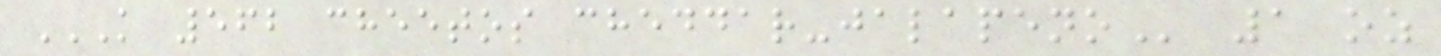K 562 CHEETOS CHEDDAR-JALAPENO 1 oz
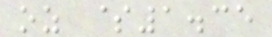oz $1.35
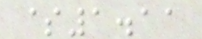$1.11
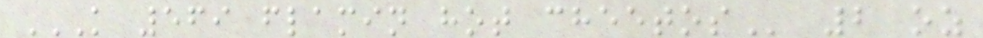K 569 FLAMIN HOT CHEETOS 2 oz
